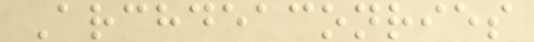Archdeaconries
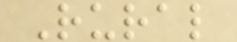Rural
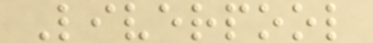Liverpool
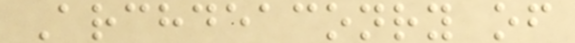Archdeaconry of
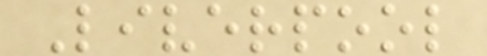Liverpool
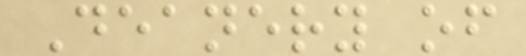Deanery of
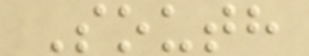South
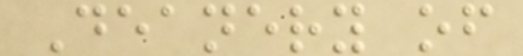Deanery of
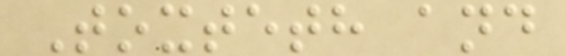Toxteth and
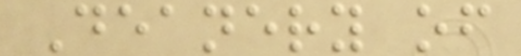Deanery of
